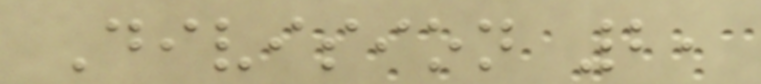Division 2,
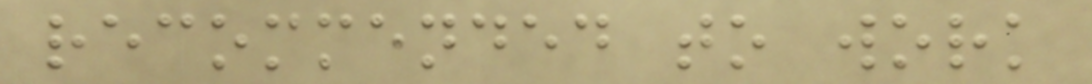recommended to work
